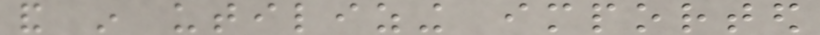and in utilizing imported
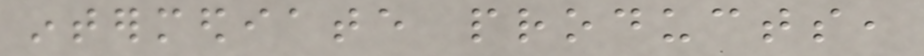intermediate products,
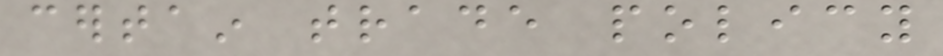certain trade policy
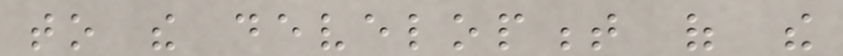to the development of the
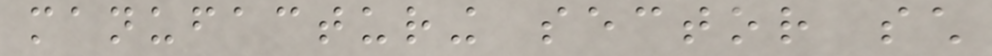manufacturing sector such
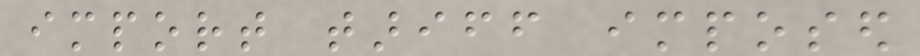import tariff imposed
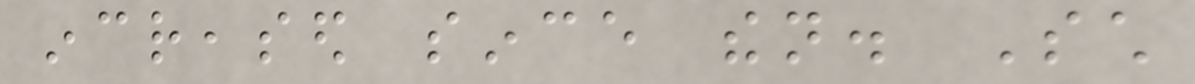increased since then. Such
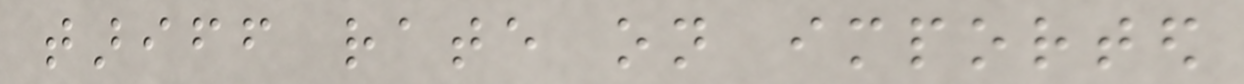tariff rate on imported
